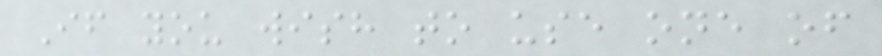If you wish to use one of
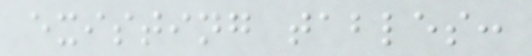existing tables:
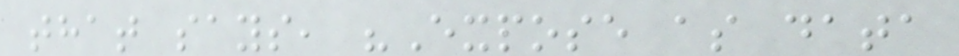that says, "Expose as data
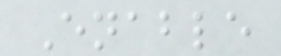Enable
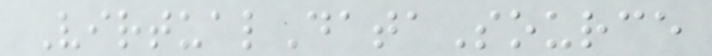VirtualDataSource
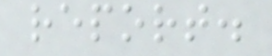report.
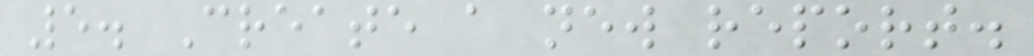5. Create a new report.
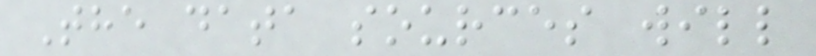The data sources will
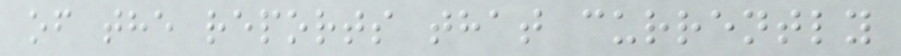of the reports that currently
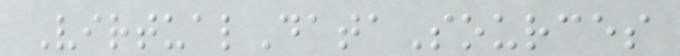VirtualDataSources
